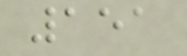151
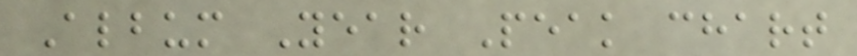Album Year Peak chart
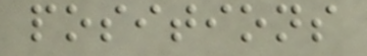positions
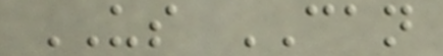US CAN
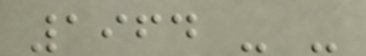1964 - -
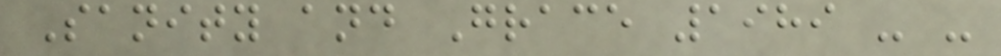Sanity and Grace 1989 - -
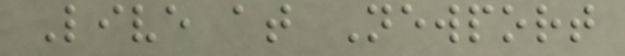Live at Newport
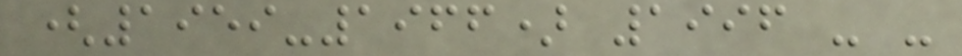(1959-1966) 1996 - -
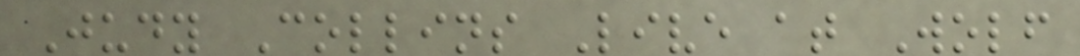Judy Collins Live at Wolf
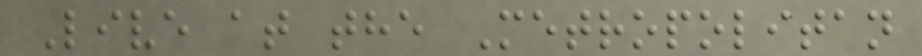Live at the Metropolitan
